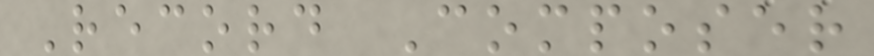Record Composer
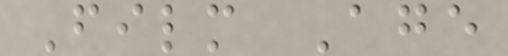Film Age
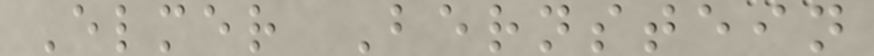Elmer Bernstein
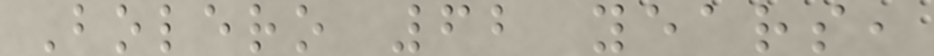Bolero 62 years,
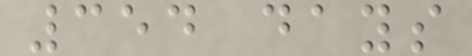354 days
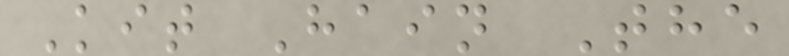Kit Hain The
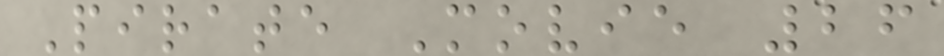Pirate Movie 26
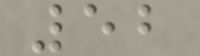52
